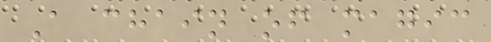A chain of magic
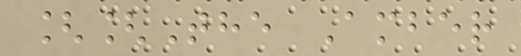[[The Amber
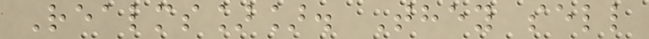Realms]]. They sell
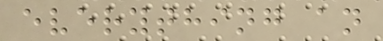everything an
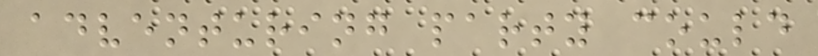adventuring party could
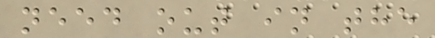need out in the
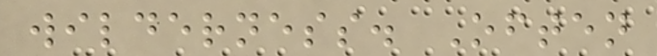wilderness. Often
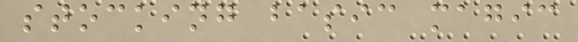stocking basic magic
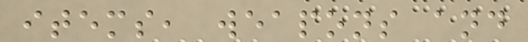items, weapons and
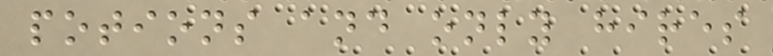potions and only hires
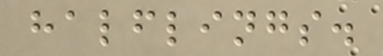halflings.
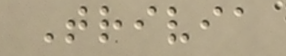Trivia
